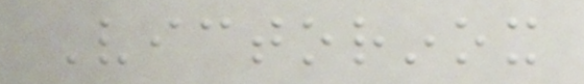Victorinox
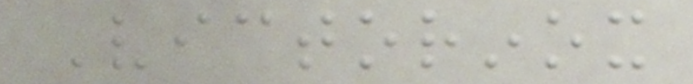Victorinox
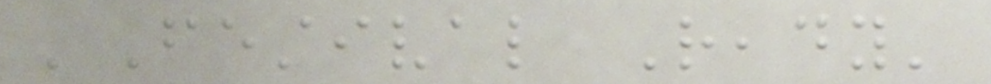'Festival Ready'
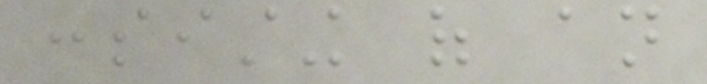consisting of an
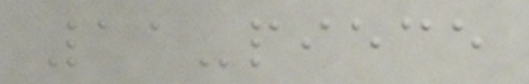11-piece
